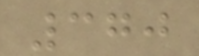370
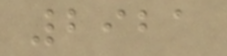2921
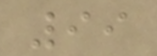99
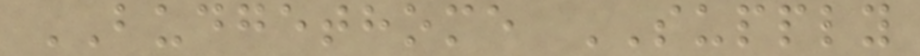BUDGETHOME SUPPLY
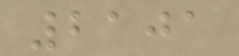2101
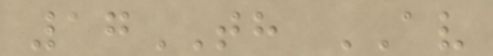17TH AV
